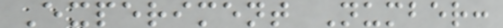Experiment Number:
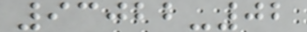93022-02
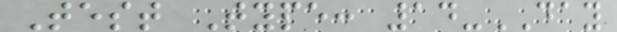Test Type: 14-DAY
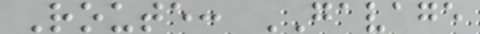Route: GAVAGE
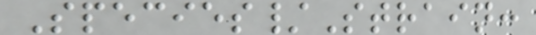Species/Strain:
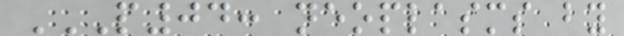P04: NEOPLASMS BY
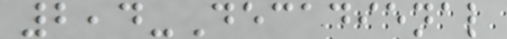2,4-Decadienal
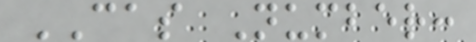CAS Number:
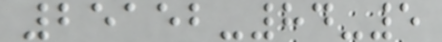25152-84-5
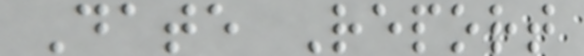Date Report
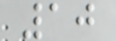10
